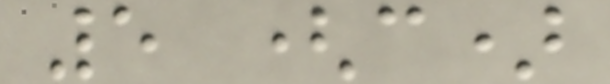5 (c)
